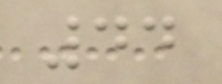44
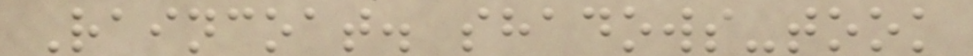Raincoat. shadows-took
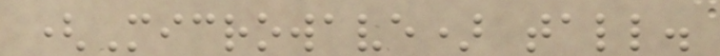(Microwave) tall.
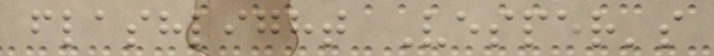flashlight Vesper's
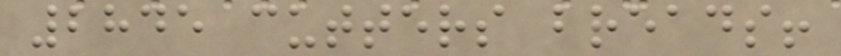2845 cutters breads!
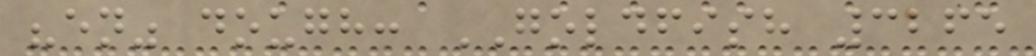"en" dough: GOLDFISH 3265
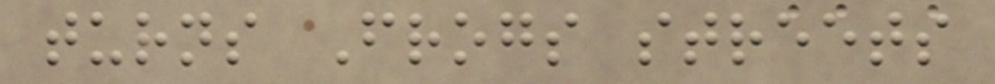turns Frogs streets
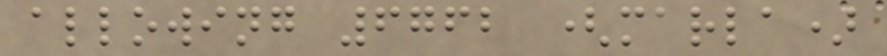allowing 6762 (marla)
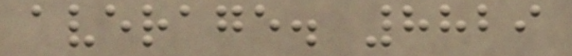average. 8829
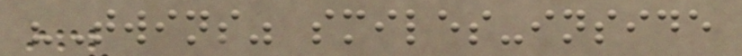"Twins" smiles-inside
